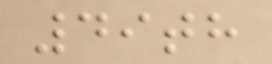49th
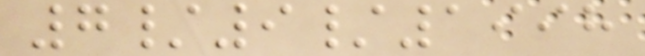7/9/1998
